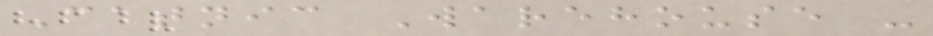Catnic Warehouse -
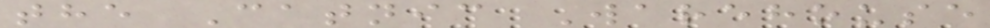the Catnic Warehouse
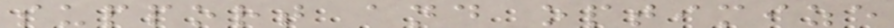support and optimize
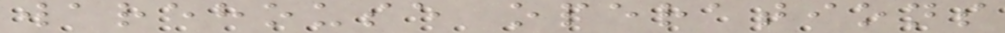warehouse operations
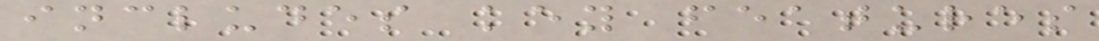includes key features
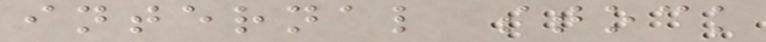internal stock
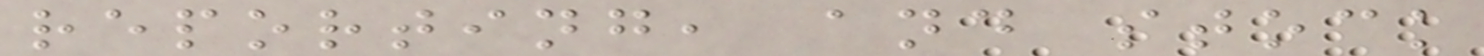reporting, and stock
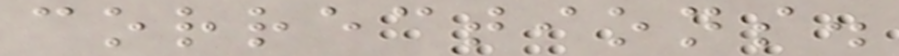corrections.
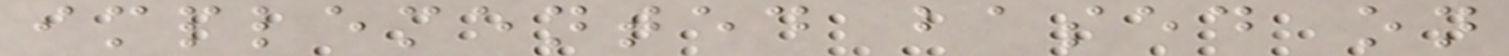implemented based on
